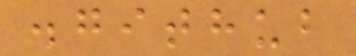.github
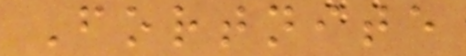Fortnite
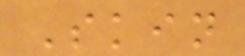Skin
